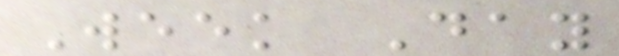Week Day
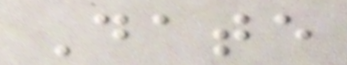Date
